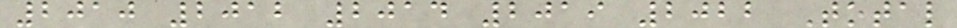2010 2012 2014 2019 2022 Total
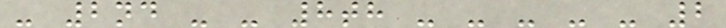- 2nd - - 8th - - - - - 2
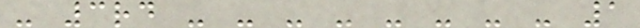- 3rd - - - - - - - - 1
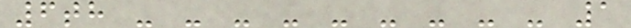6th - - - - - - - - - 1
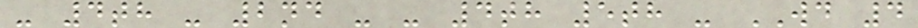- 4th - 2nd - - 4th 5th - WD 4
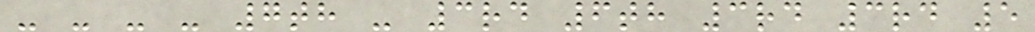- - - - 7th - 3rd 6th 3rd 3rd 5
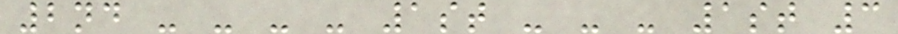2nd - - - - 1st - - - 1st 3
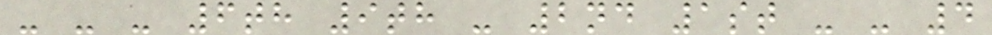- - - 6th 9th - 2nd 1st - - 4
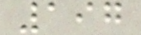197
